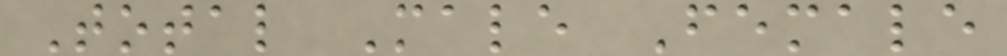Total Male Female
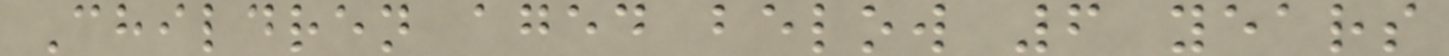Children aged below 6 years
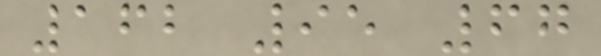162 95 67
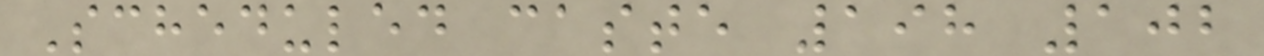Scheduled caste 198 102
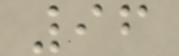96
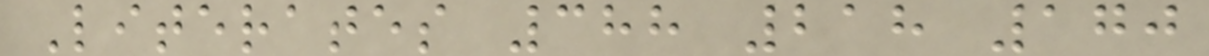Literates 388 218 170
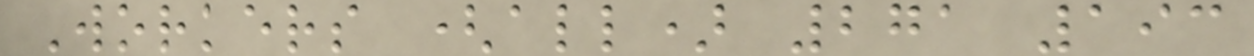Workers (all) 271 193
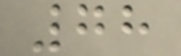78
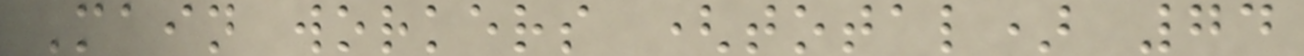Main workers (total) 74
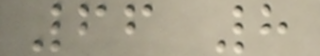66 8
